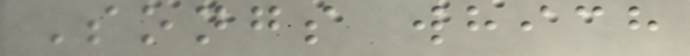Songs which
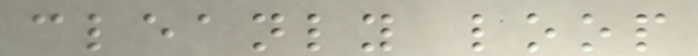cleanly loop
